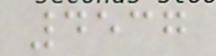4537
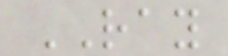RAY
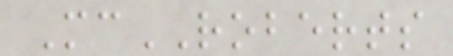McROBERTS
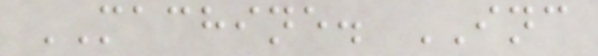MACHINE. INC
